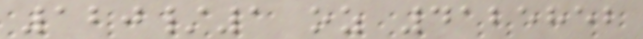120/1 oz 4125852
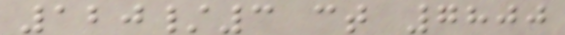120/3 ct 7800
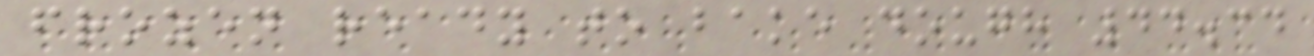frozen ready to bake dough 44.34
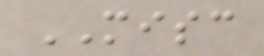MISC
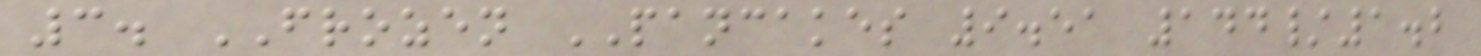3. FROZEN PANCAKES 9.51 144/1.2
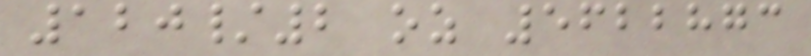120/2 oz 5622873
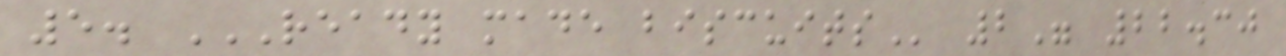5. READY MADE BISCUITS 2" 22.30
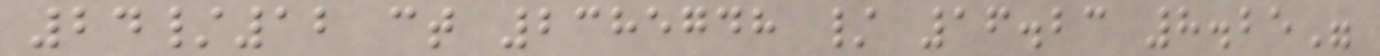24/12 ct 2385748 / 16.23 8.25"
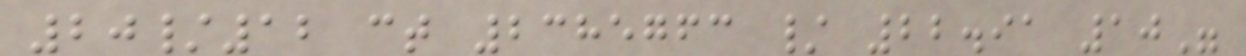20/12 ct 2385763 / 22.91 10"
